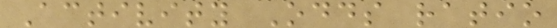Activity Odds ratio
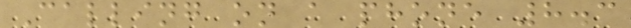Calling on a phone 8.3
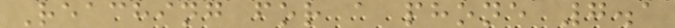Reaching for a phone 7.1
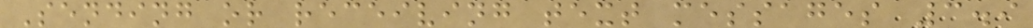Sending or receiving text messages 3.9
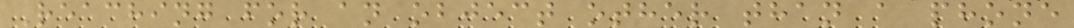Reaching for an object other than a phone
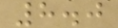8.0
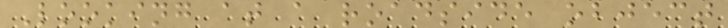Looking at a roadside object
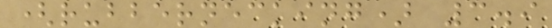(rubbernecking) 3.9
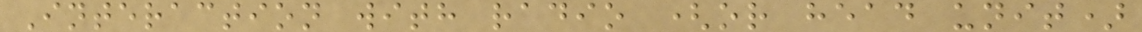Interaction with radio (or head unit)
